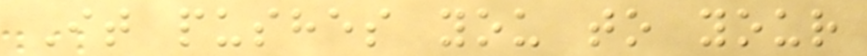It pushes you to your
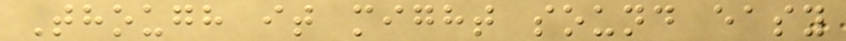Though it might sound easy
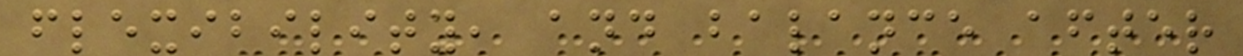flexibility, and balance after
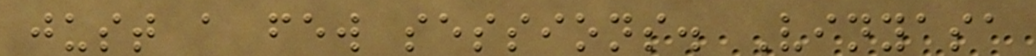just a few sessions. Vinyasa
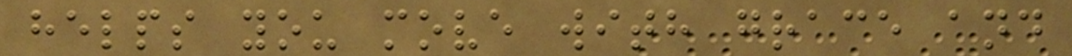helps you move with grace and
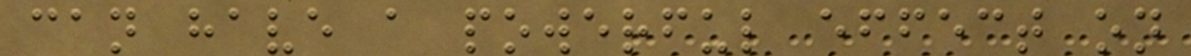can have a powerful effect on
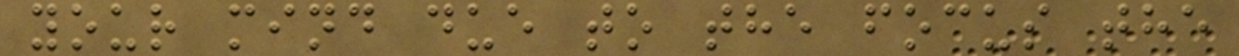your mind due to the focus the
